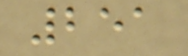251
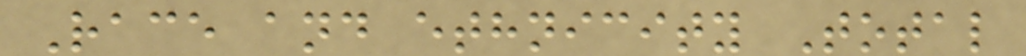Race and ethnicity Total
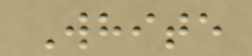White
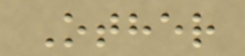Other
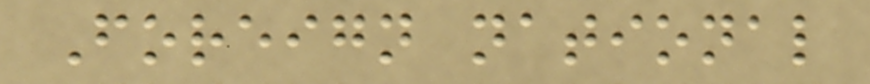Foreign national
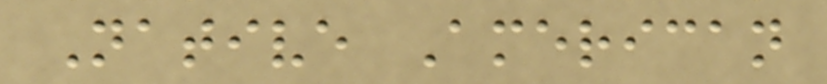Native American
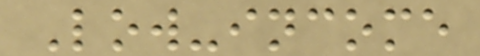Low-income
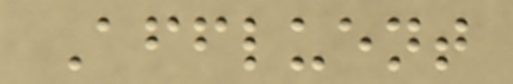Affluent
